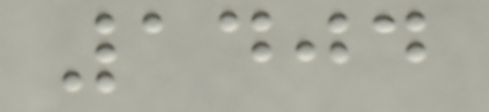1404
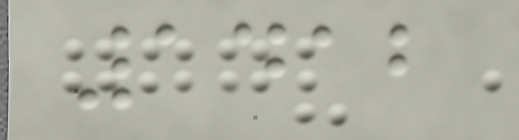1412
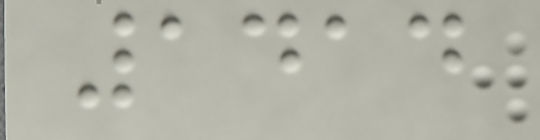1414
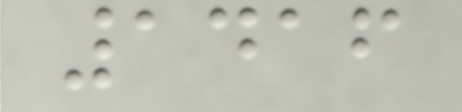1416
